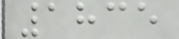1835
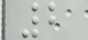2
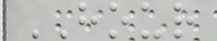HOUR
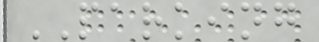PARKING
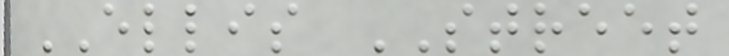ELLIS STREET
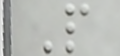P
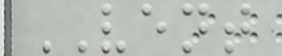VENT
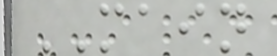MAIN
